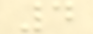4
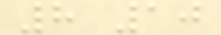8 10
